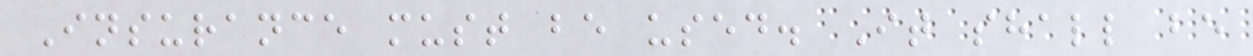Insurance must be used. It shall be
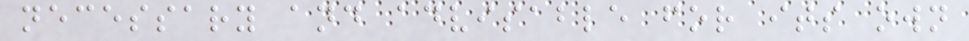necessary and advisable for its own
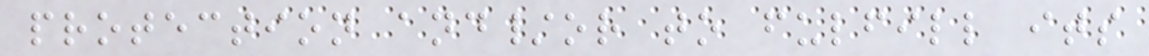protection and/or to fulfill its
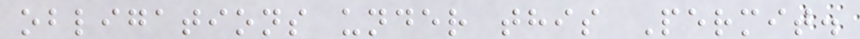obligations under this Permit.
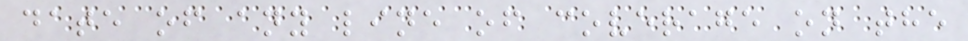date of any line of coverage on the
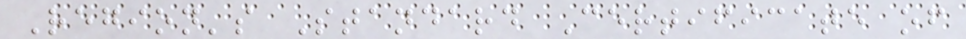Region's Standard Certificate of
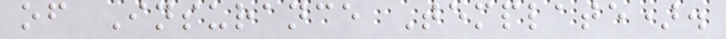of Insurance Template).
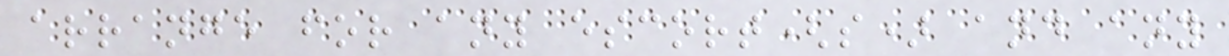arrange for any escort(s) and any
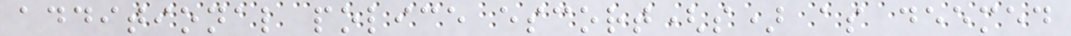additional police escort(s) as deemed
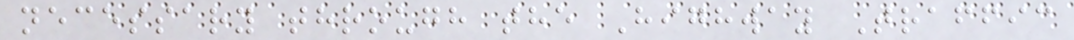necessary through the Highway Traffic
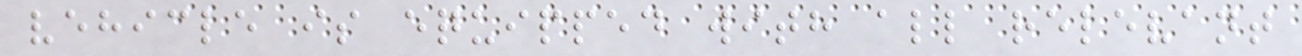vehicle is equipped with all relevant
